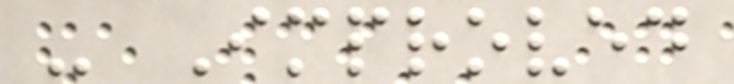- Improved
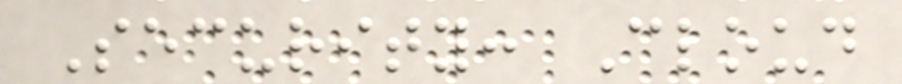Security: Cloud
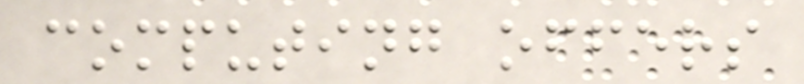computing offers
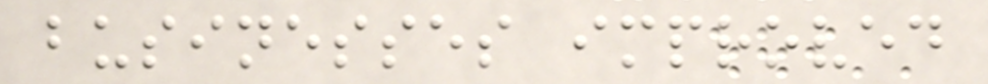businesses improved
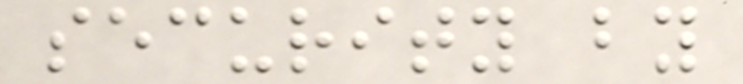security by
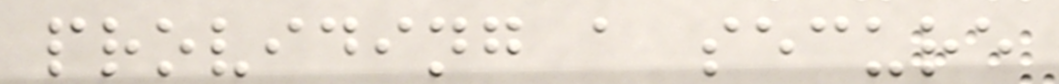providing a secure
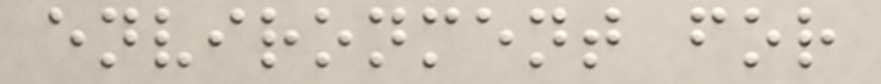environment for
